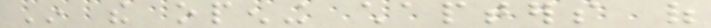In the opening chapters of
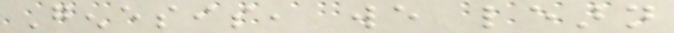Genesis, we learn
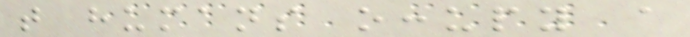that humans occupy a
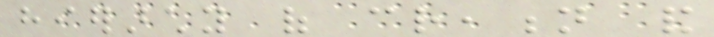hierarchy of creation and
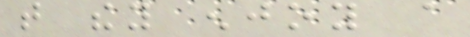that they enjoy a
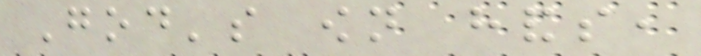God's own hands,
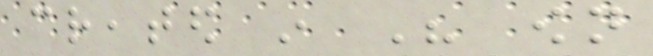created in His own
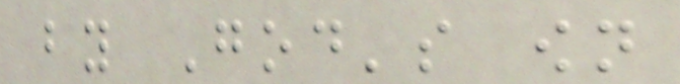by God's own
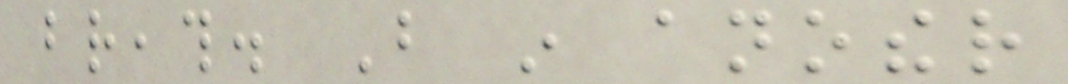breath. But in another
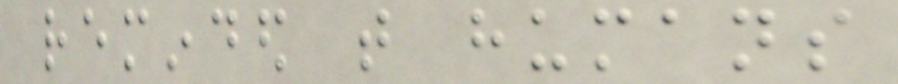reminded that humans
